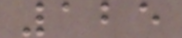125
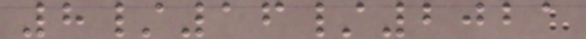8/16/2021
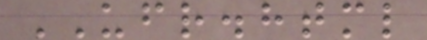UFR.html
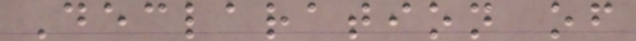Declaration of
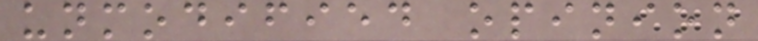unmodified opinion
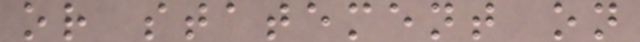or statement on
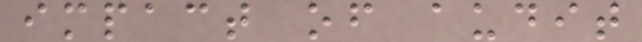impact of audit
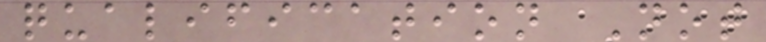qualification Not
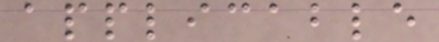applicable
